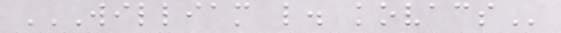WILLIAM L. KOVACS
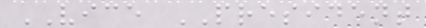VICE PRESIDENT
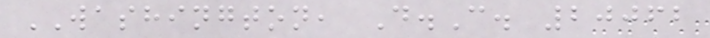WASHINGTON, D.C. 20062
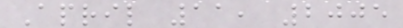April 11, 2005
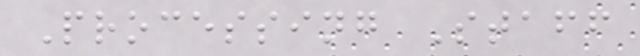Processing Staff
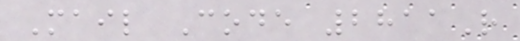Mail Code 2811R
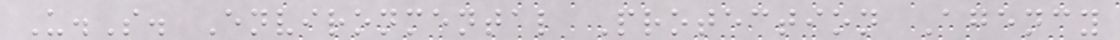U.S. Environmental Protection Agency
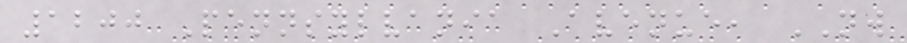1200 Pennsylvania Avenue, NW
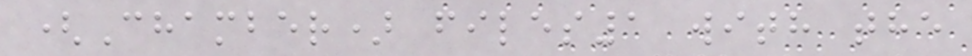(Chamber) files1 with the
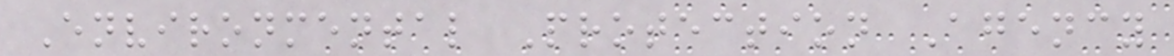Environmental Protection Agency
